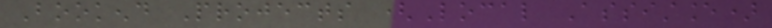Bookend Projects (Local Assistance)
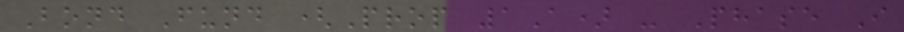Bond Fund (Prop 1A) - Phase I
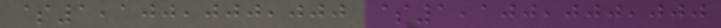$1,100,000,000 $1,100,000,000
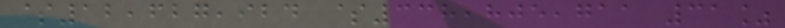$12,627,924 $338,805,711 31%
